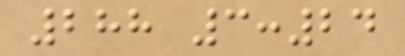288 3:24
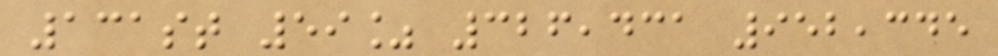131st 59% 326,431 952,345
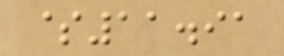$11.91
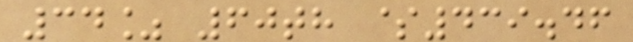34% 60th $439.46
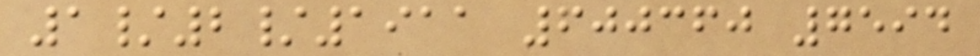1/2/1911 600360 7594
